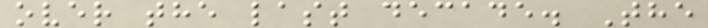over the last decade. The
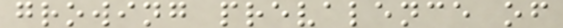growing prevalence of
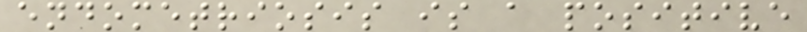endometriosis is a positive
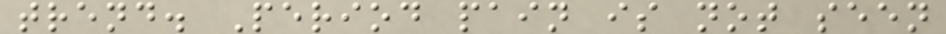trend. Period pain is not seen
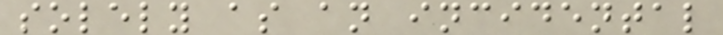solely as an incidental
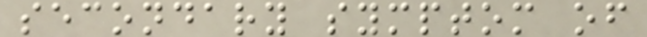secondary symptom of
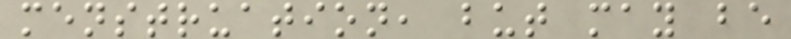menstruation, but may be
